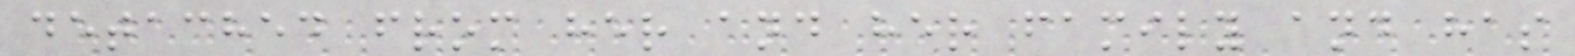detached from her and her family and has
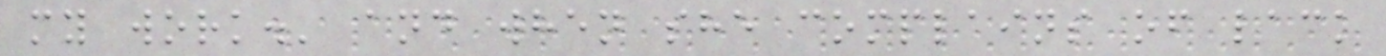my work.' and when she complains of lack
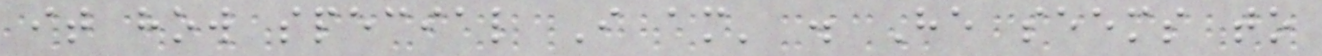it how special I am' . He seems to
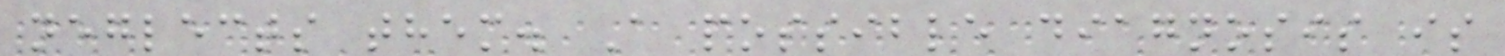neglects them. A possible diagnosis is
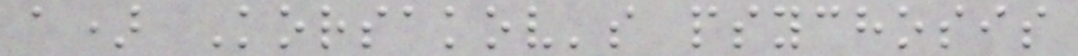a) Korsakov's psychosis
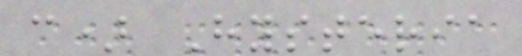c) Hysteria
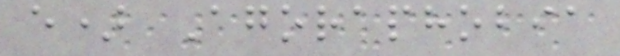e) Agoraphobia
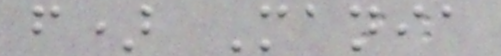f) Mania
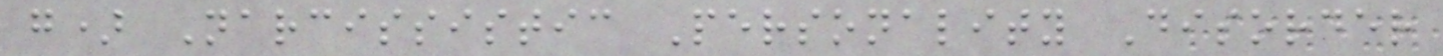g) Narcissistic Personality Disorder
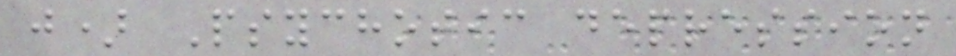j) Psychotic depression
